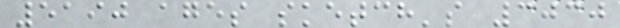5190 ages sketch's 3030
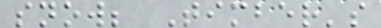snow; Timber's
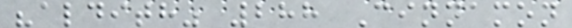"aldith" 288 Cinnamon
